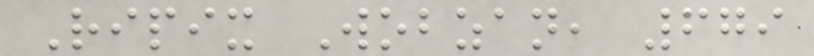Ripix Wobzan, 679
